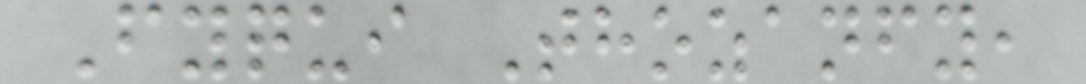Fyqui Thozanfy,
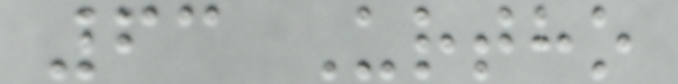63 Urtho
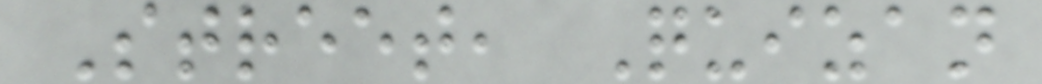Street, Quizan
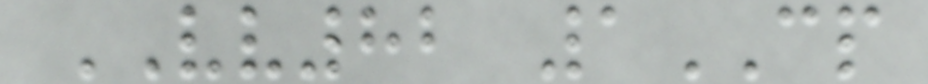VV82 1CP
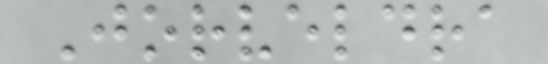Jorveldra
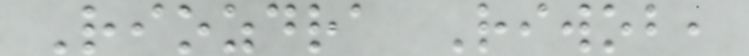Riozdra Riwob,
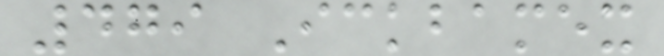479 Ickbamex
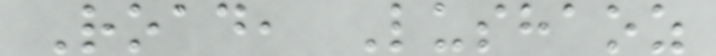Road, Lushaoz
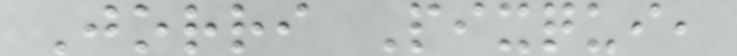Jorri Pixqui,
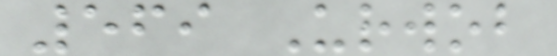569 Urwob
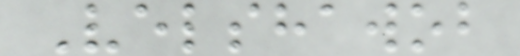Velshawob
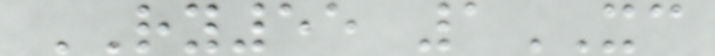RY55 1XC
